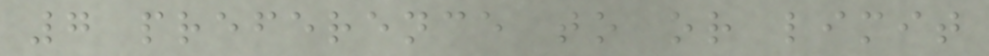7 preference to or limit
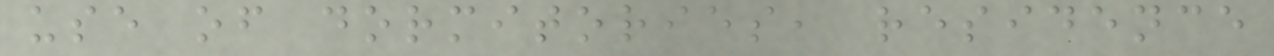use of dormitories, residence
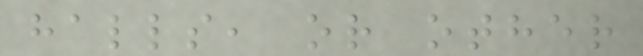halls, or other
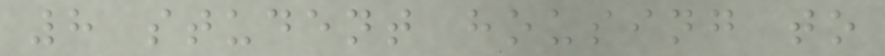8 student housing to
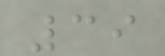39
